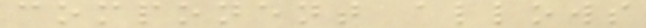component allows
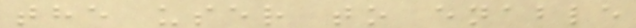the user to enable
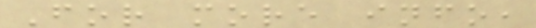For more info,
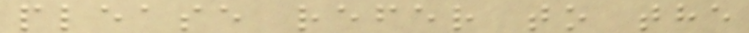please refer to the
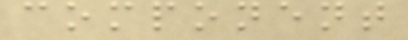component
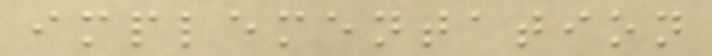implementation
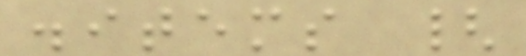.items {
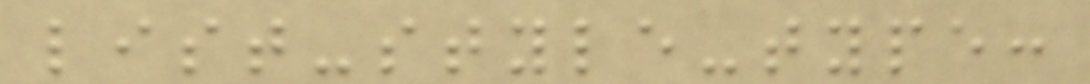list-style-type:
